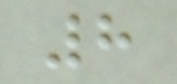8
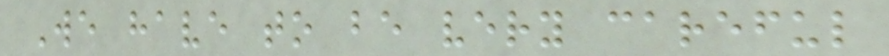We have to be very careful
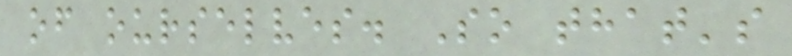of ourselves. So that's
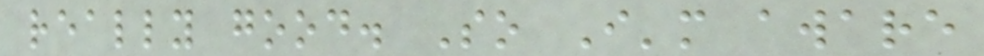really good. So I'm aware
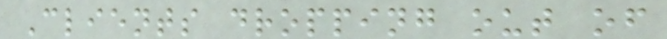Clients dropping out of
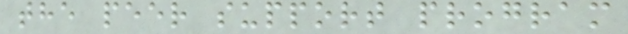the peer support program
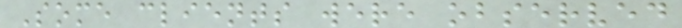Some clients were observed
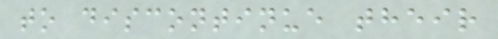to discontinue their
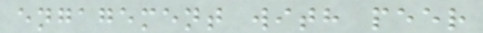engagement with peer
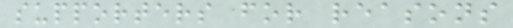supporters for reasons
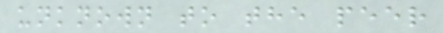unknown to the peer
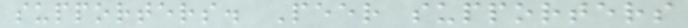supporters. Peer supporters
